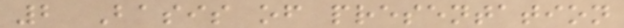2 Basis of presentation
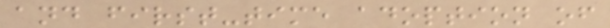and first-time adoption of
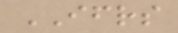IFRS
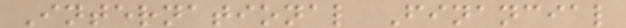International Financial
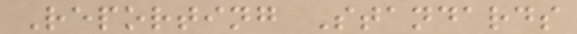Reporting Standards
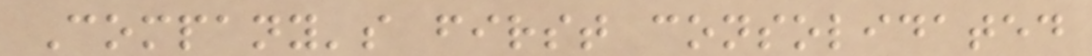Company's first consolidated
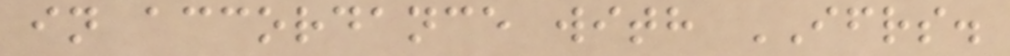in accordance with IFRS.
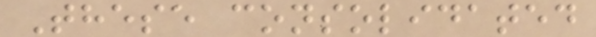These consolidated
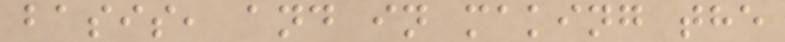basis, and in making the
